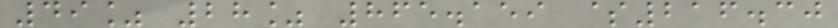49% 28% 865.159 $216.30
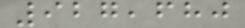927,680
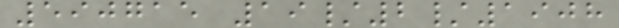590715 19/2/1908
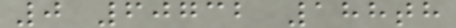0 60732 188th
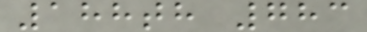188th 783
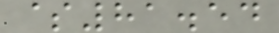$81.54
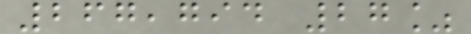267,794 27%
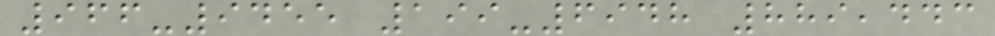966-9455 199-6948 889,443
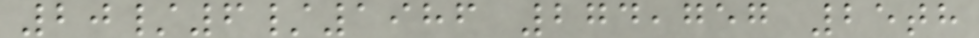20/6/1986 274,757 25th
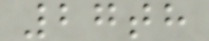27th
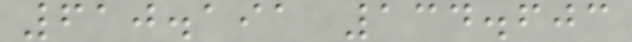610.191 134.603
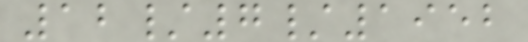12/7/1952
